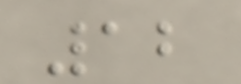12
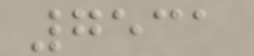7531
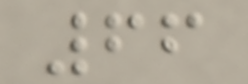66
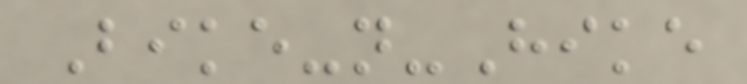Bike-n-Hike
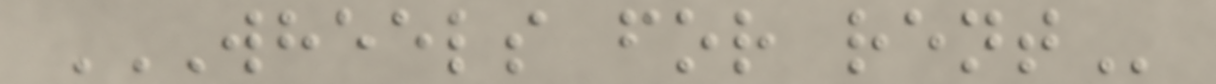WHEELS FOR RENT
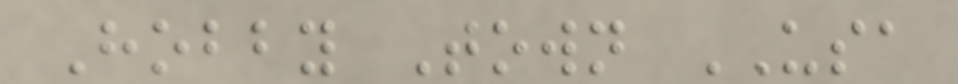Hobby Town USA
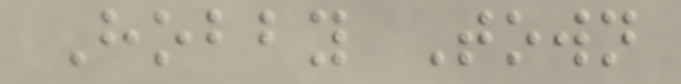Hobby Town
